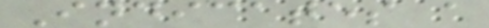Indicates a
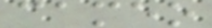cameo
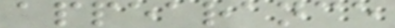appearance
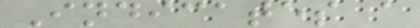Indicates a
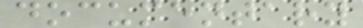documentary
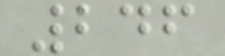246
